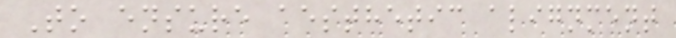To ensure aesthetic alignment
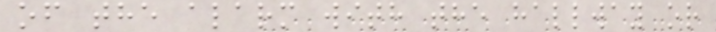of the alarm with the hallway or
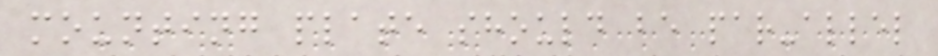mounting plate should be par-allel
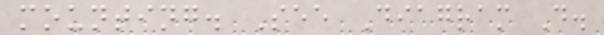mounting. See Diagram D.
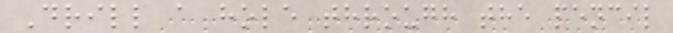Drill a hole through the pencil
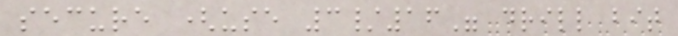secure (use 3/16" drill bit
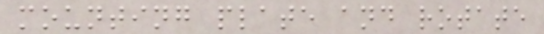mounting plate and rotate
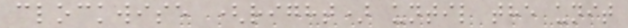clockwise (right) until the unit
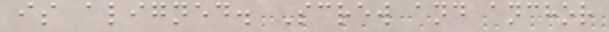is aligned. Screw and anchor
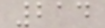214
